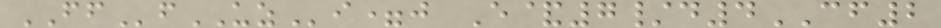FFfUZi=j E&7/d4CF2
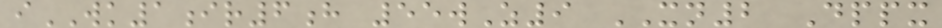iWK1ir6h 55wZ9 XN2 Dppx
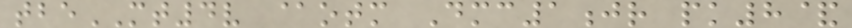tbeMT4v @otm Dmc1jr pk8&
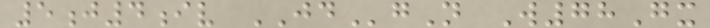5j4iv JDgN W78Gx
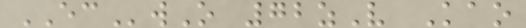ECwO 72zV Kao
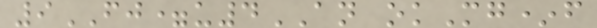9FJ=u4AN okMg*f
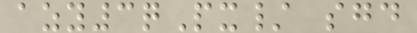azy3qPx/ sgd
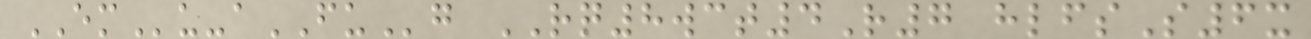EMu-aFUg RQ8wct4R7 hlfsS6x
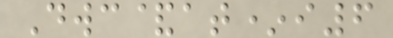Dwc&at*i6
